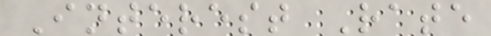Interest Rate
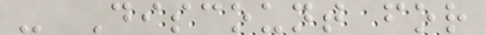- Discount for
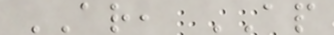AR, AP
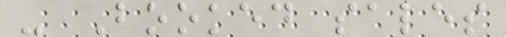- Booked sales
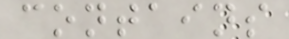contains
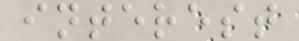interest
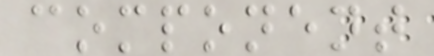component
